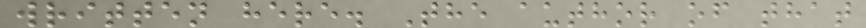written here. The author of that
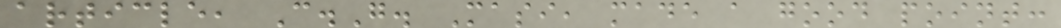article, C.G. Masi, made a good point:
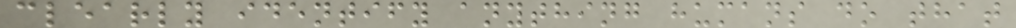clearly identify anything humans do that
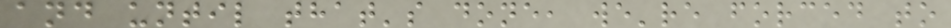and until that's done, we're forced to
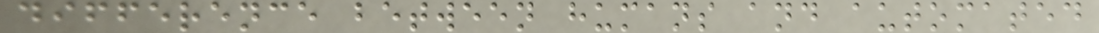difference between humans and automated
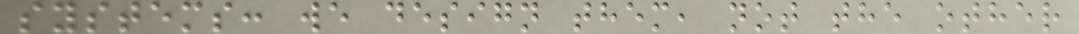systems: we design them, not the other
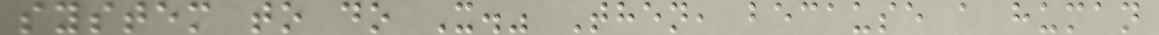system to do X." Then, because a human
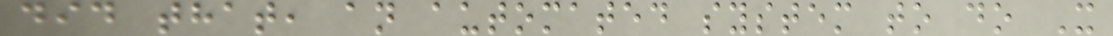did that, an automated system to do X
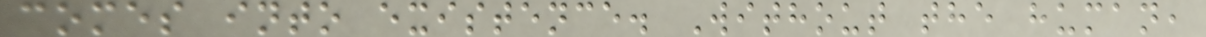comes into existence. Without the human,
